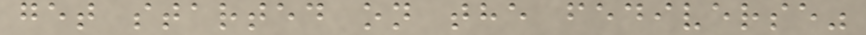get started on the fediverse"
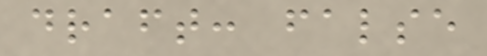draft: false
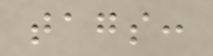tags:
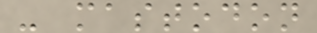- mastodon
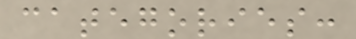categories:
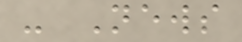- News
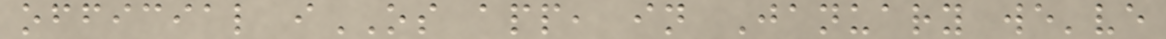official iOS app, in January we've
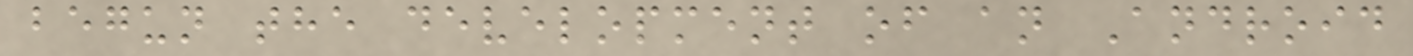begun the development of an Android
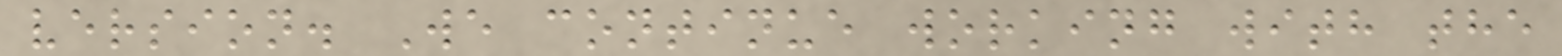version. We continue working with the
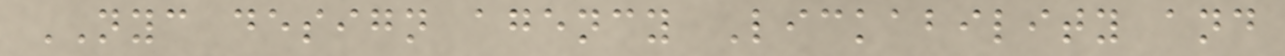NYC design agency Lickability and
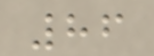86
